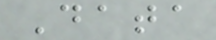Data
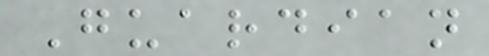Guardian
